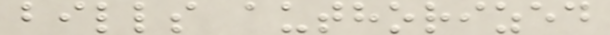bills authorized
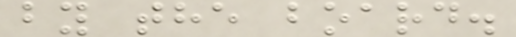by the board.
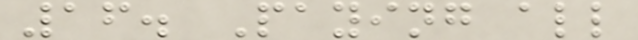16. Paying all
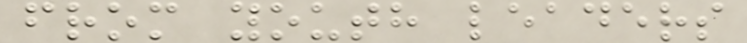from youth leaders
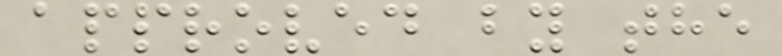approved by the
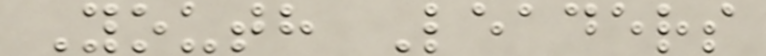Youth Leaders
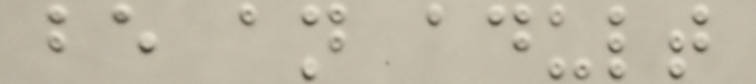be an adult
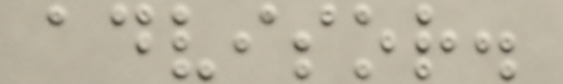advisor.
